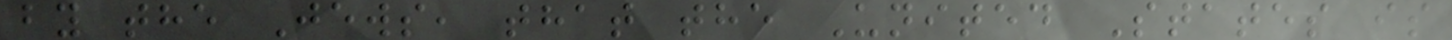by the Jews, that the United States is
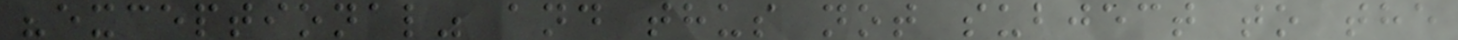"exceptional" and thus not subject to the
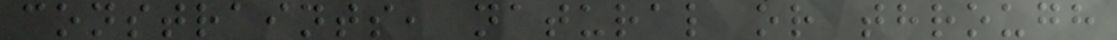constraints, natural or through
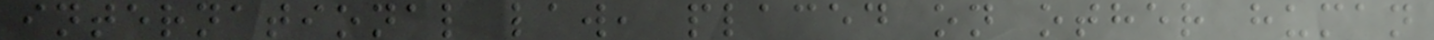international law, placed on other human
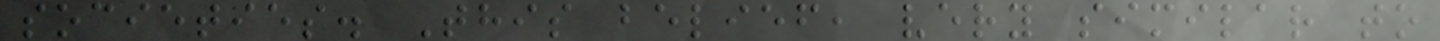societies. This belief, very similar to
